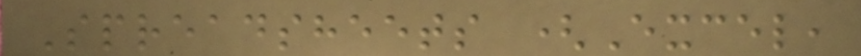Spreadsheets (Excel,
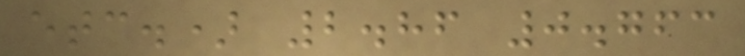etc.) 2.86 0.763
